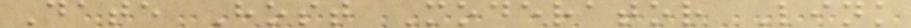Date Host Moderator Link
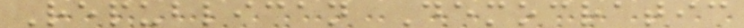Republican Democratic
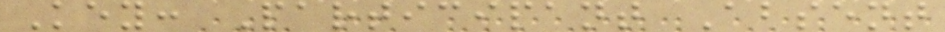Key: Participant Absent
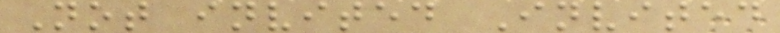Not invited Invited
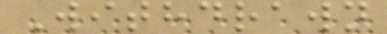Withdrawn
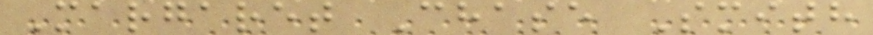Margaret Chase Smith
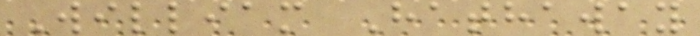William Hathaway
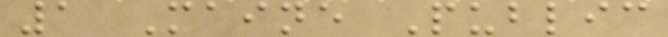1 Maine Public
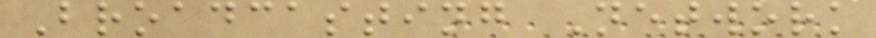Broadcasting Network
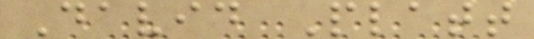David Platt
